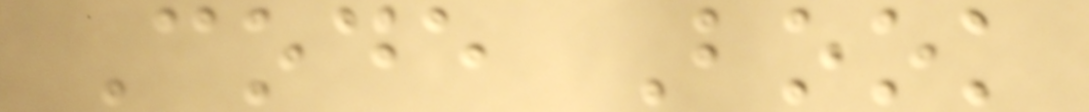Code Book
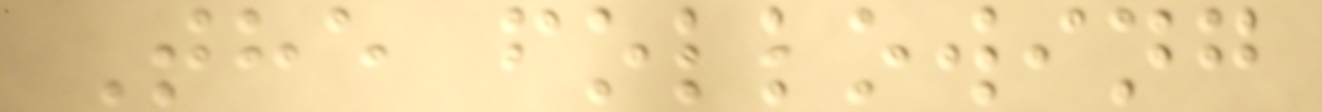The following
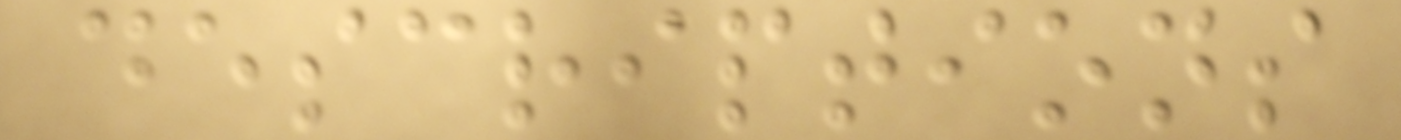descriptions
